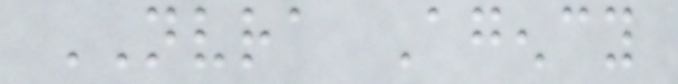NVRA Agency
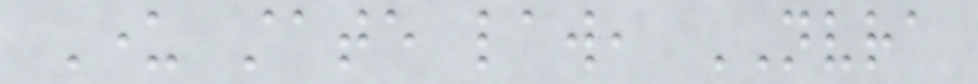Under state law, NVRA
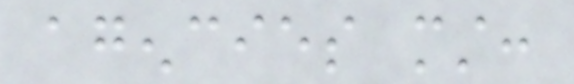agencies must:
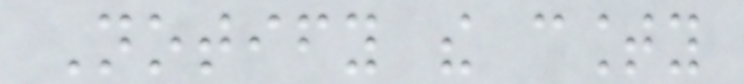Notify the county
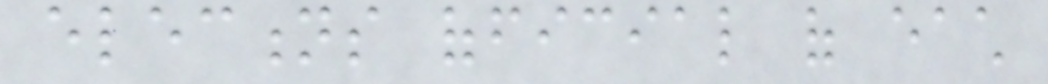elections official of each
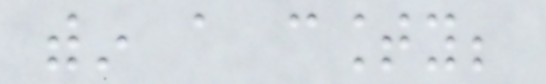within a county;
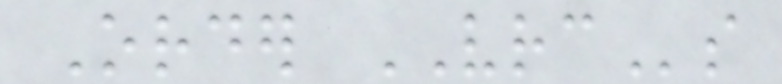Order VRCs
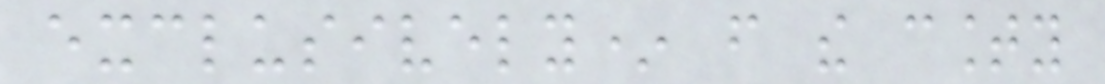exclusively* from the county
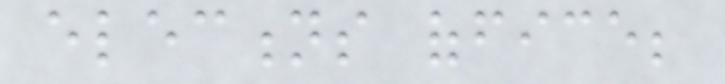elections office;
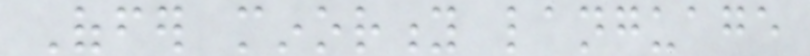Offer minority language
